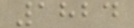1824
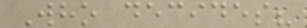Who decides?
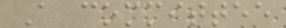A committee
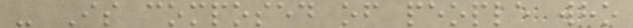- Is composed of people who
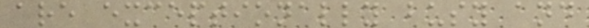are exceptionally busy and
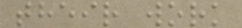their work
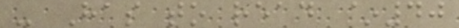- Has to read ~40
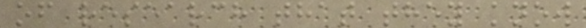of research that they know
